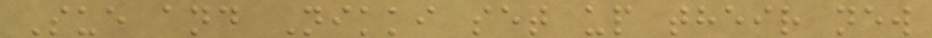Sue and Nikki set up their new
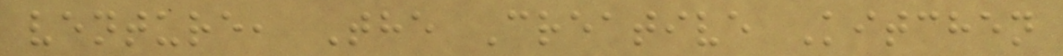venture, The Creative Kitchen
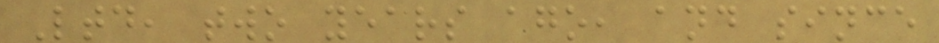Ltd, two years ago, and since
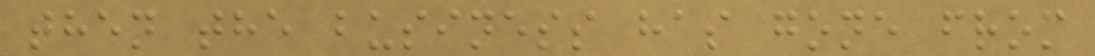then the business has gone from
